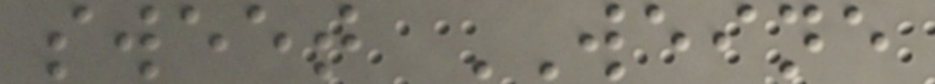sweet WEINE
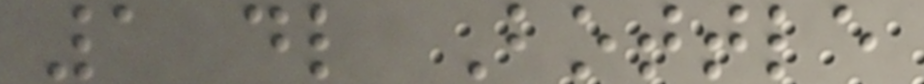1 dl Bottle
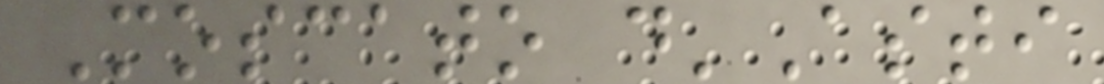Moscato d'Asti
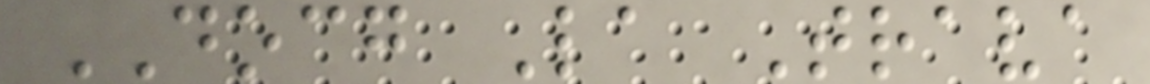DOCG La Trava
